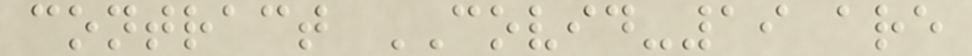contract COVID-19 are
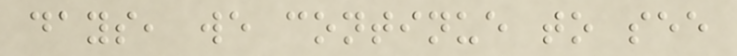days, we continue to see
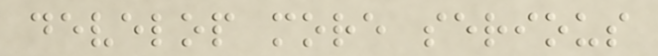develop more serious
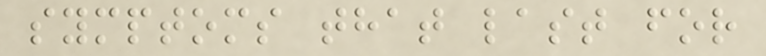symptoms that last for
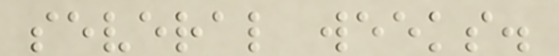several weeks.
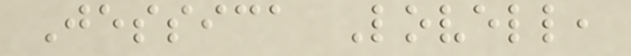Jessica Lovell,
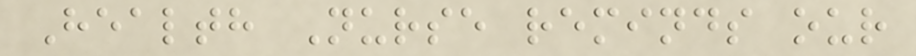Health Nurse reminds our
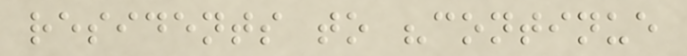residents to "continue
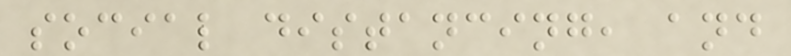social distancing, and
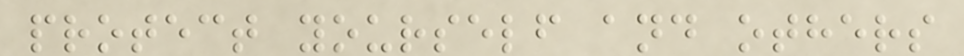protect yourself and others
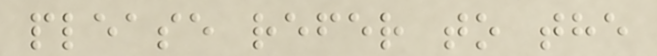please refer to the
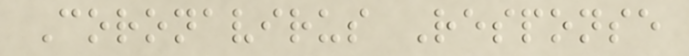Coronavirus Response
